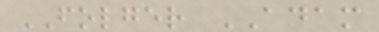FOLGER ADAM
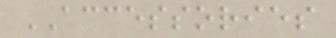ACCESSORIES
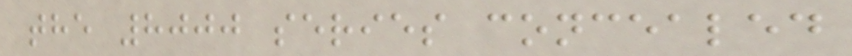the 8000 series concealed
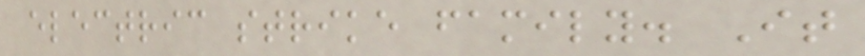electric strike family. It
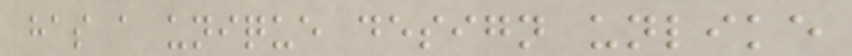has a unique design unlike
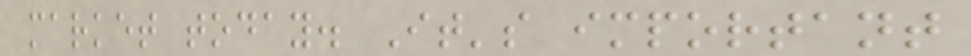market today. It's important
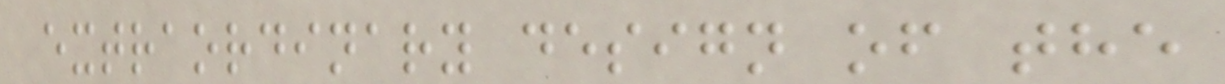extraordinary design of the
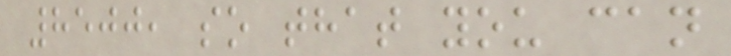8500, so that you can
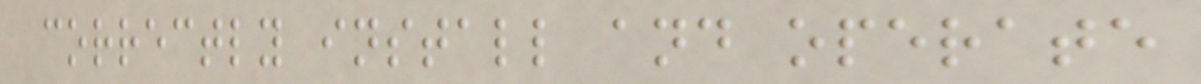correctly install and operate
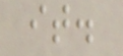it.
